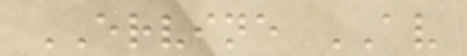ERVINE AV
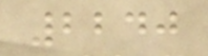2240
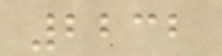2232
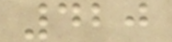420
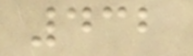432
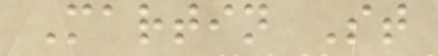Martin St
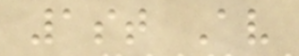1st Av
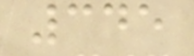345
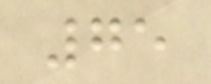75
